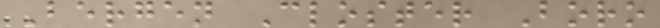Bergen Closter Boro
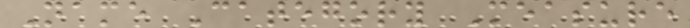Name Category Measure
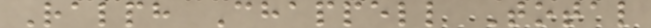Ralph Chappell Total
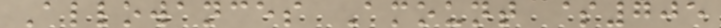Allowances Amount $705
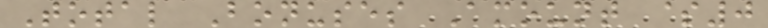Total Bonuses Amount $0
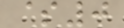$0
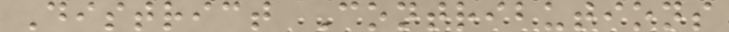District Contributions
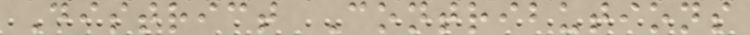District Contributions
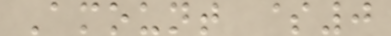Amount $0
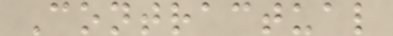Contractual
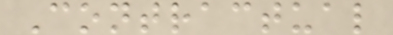Contractual
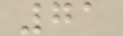71
